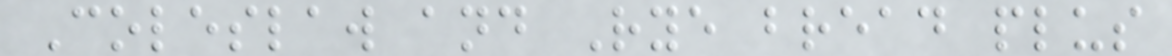Coleslaw and Rye bread plus
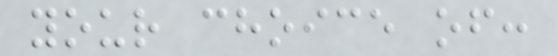your choice of:
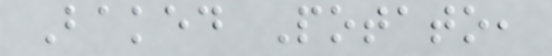Baked Potato,
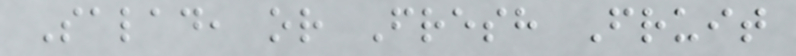Salad, or Fresh Fruit
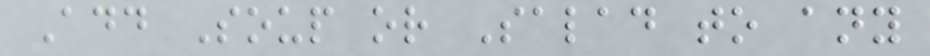Add Soup or Salad to any
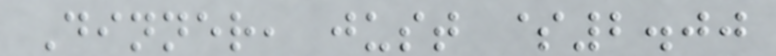Dinner, just $2.00
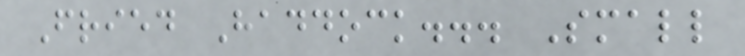Fried Haddock... Small
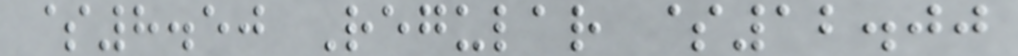$8.50 Regular $12.00
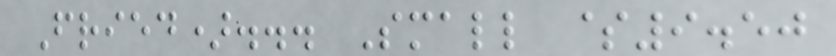Fried)... Small $9.50
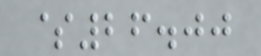$26.00
